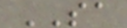SA
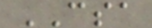CSA
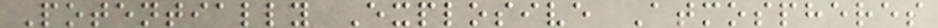Potentially Explosive Atmospheres
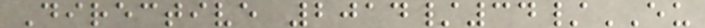Directive 2014/34/EU
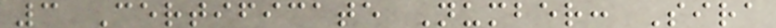3 Certificate Number: Sira
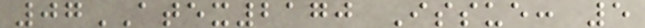07ATEX2170 Issue: 5
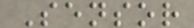Sensor
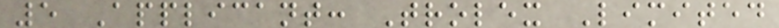5 Applicant: Trolex Limited
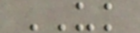UK
